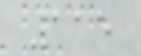115
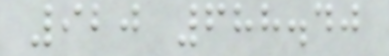920 688.40
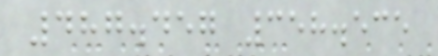487.457 358.535
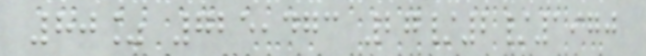80% 725,473 27/2/1970
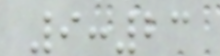9:23
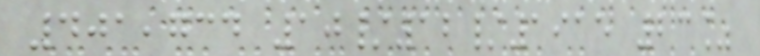401,734 10/12/1915 23%
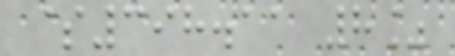$398.11 8%
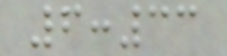6:33
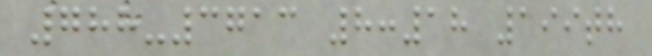788-3713 8:18 199th
